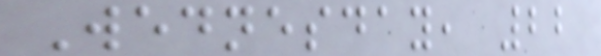Wednesday, 22
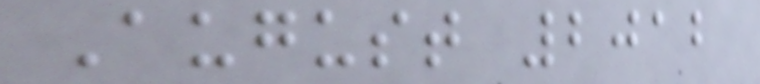August 2012
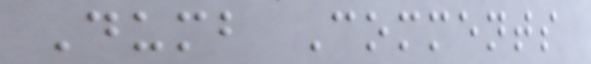Dumb Comments
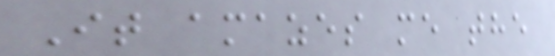It amazes me the
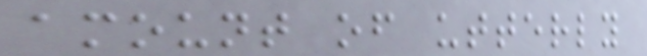amount of utterly
